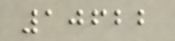10622
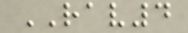RAV4
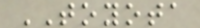TOYOTA
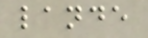lande
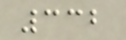332
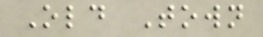Old Town
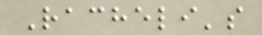Racheli's
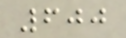600
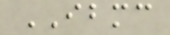IBMC
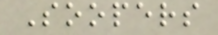Soopers
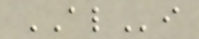ALi
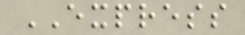EXPRESS
